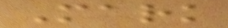Mark
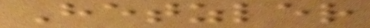Hetzler
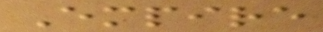Empire
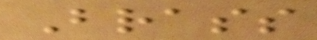Brass
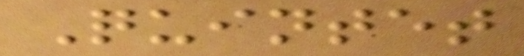Quintet
